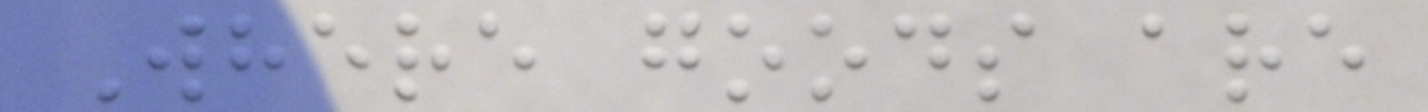Where goods are
